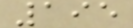195
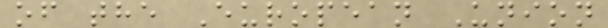of the European Union
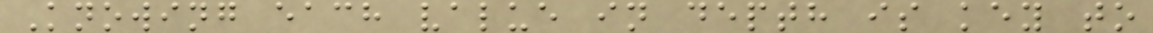Knowing each value in depth is key to
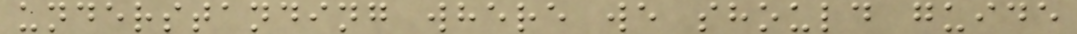understanding where we should guide
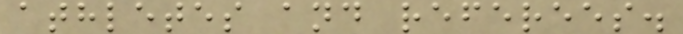athletes and referees.
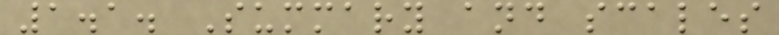1.1. Summary and scales
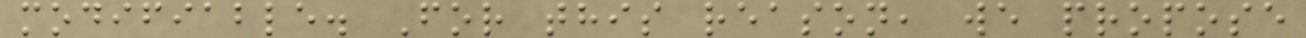modifiable. For this reason, we propose
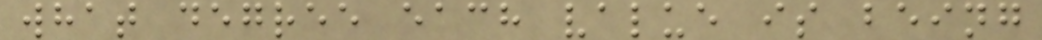what degree each value is being
